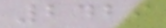2429
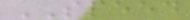SPEED
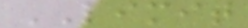LIMIT
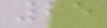25
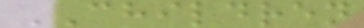CHILDREN
